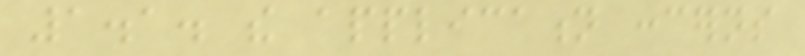1.1. the application concerns
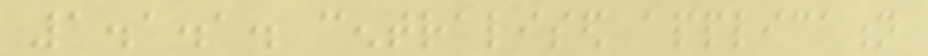1.1.1. centralised application
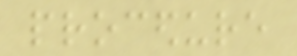procedure
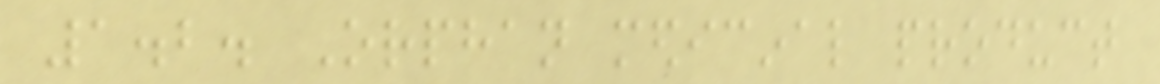1.2. Orphan medicinal product
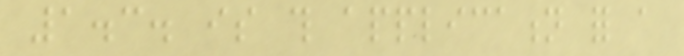1.3. is this application for a
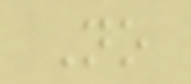No
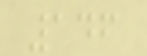146
